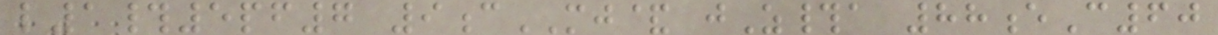l1#5pf7 9cMJ& jZ#a 88eC60
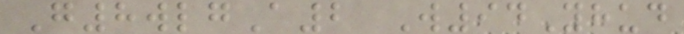G8wlgA2 W94Yhud
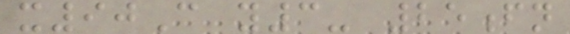x90C y3- 25fn
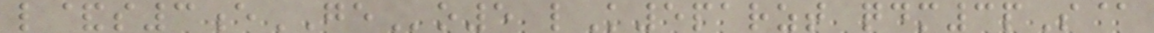l&s3eGEo5 lK5parzt qdm3pS@
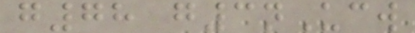g78 g3nUcw
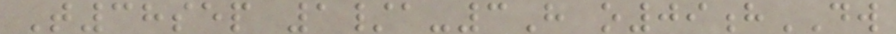T38sep 1/a-3H o09hDW
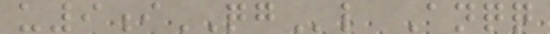u9iQGl Anqq
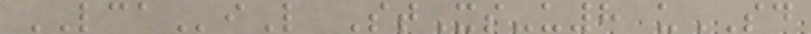LCAiL StXs-u8 uSD
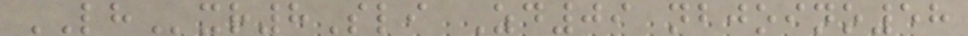LHxr8Sli Zd09 nbjoino58
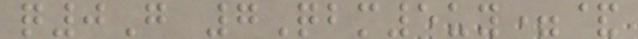q0G 7Qbm5uy=&
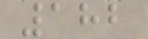182
